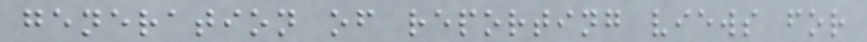generation of reporting views for
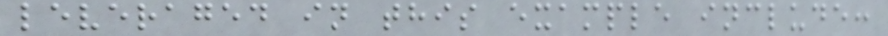leveraged in this example include:
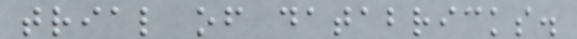trial of databricks.
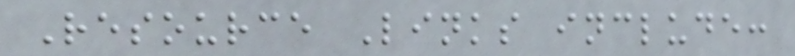Resource Links include:
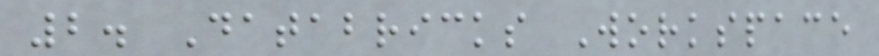2. Databricks Workspace
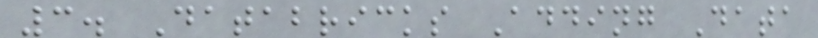3. Databricks Adding Data
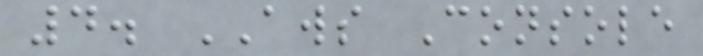4. AWS Console
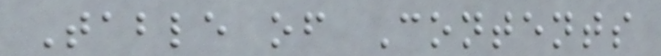Table of Contents
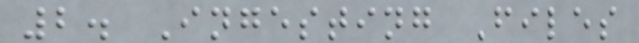2. Ingesting Files
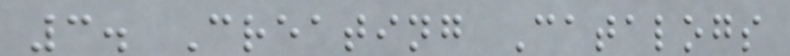3. Creating Catalogs
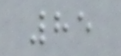85
